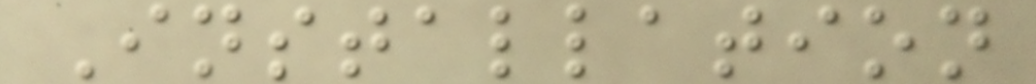Installation
